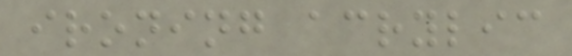ironing acrylic
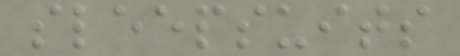sleepsuits
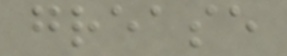grease
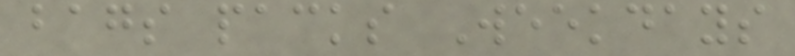bags packs Weekdays
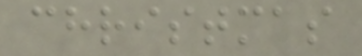christmas
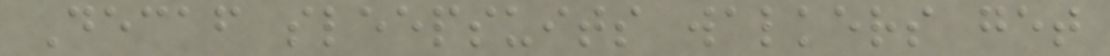Decaf sleepsuits walkers get
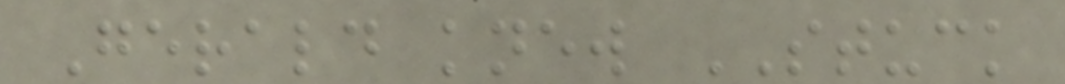Gerald knew STUCK
